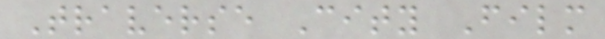Traverse City Film
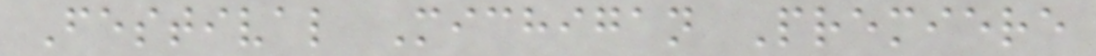Festival Michigan Premiere
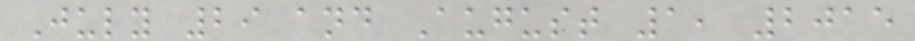July 29 and August 1, 2015
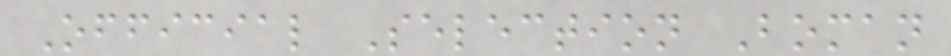Official Selection Boman
